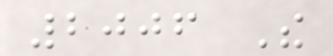2006 The
